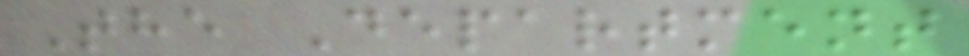The Department
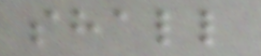shall
